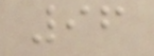96
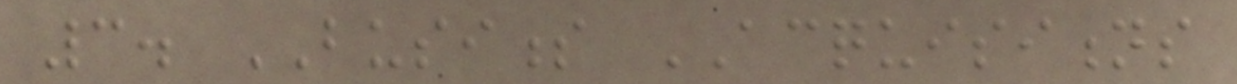3. BUSINESS ACQUISITIONS
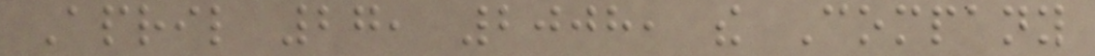April 27, 2008, the Company
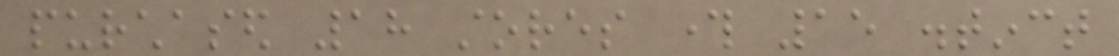purchased 18 stores through 15 distinct
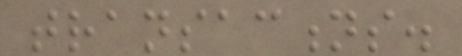transactions.
